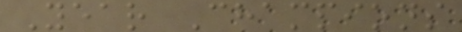Year Champions
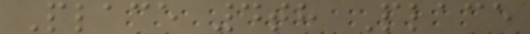Place 4th Place
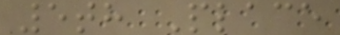5th Place
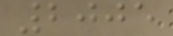2005
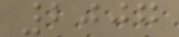2007
